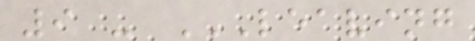9 - LEAVING
